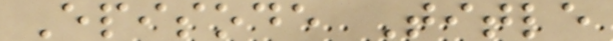Episode Title
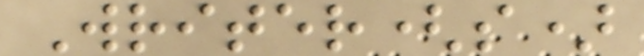Writer(s)
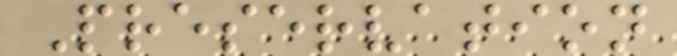Preservation
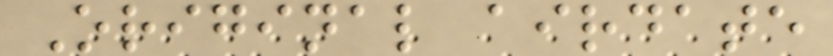Original airdate
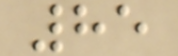85
